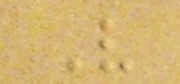V
